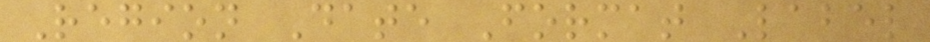Region Date Format Label
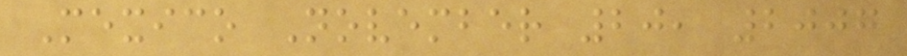Mexico November 20, 2007
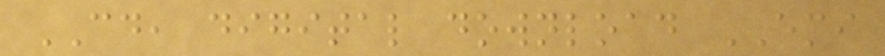CD, digital download EMI
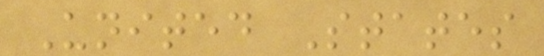United States
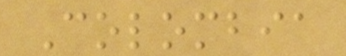Colombia
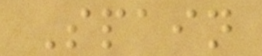Spain
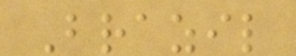Brazil
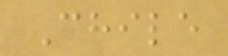Chile
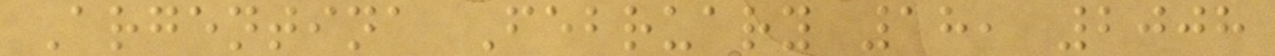Argentina February 18, 2008
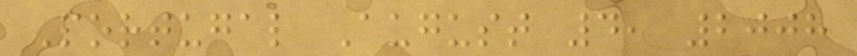Portugal August 4, 2008
